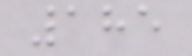185
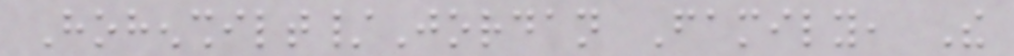Hohenshilt/Jordan Family, The
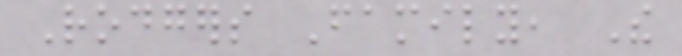Rodgers Family, The
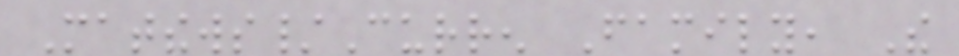Matthews/Curren Family, The
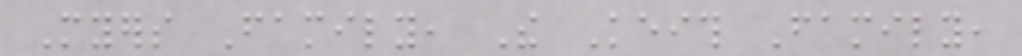Myers Family, The Keith Family,
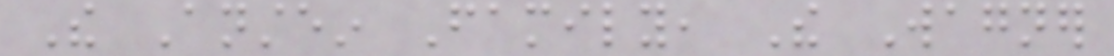The Anstein Family, The Wagner
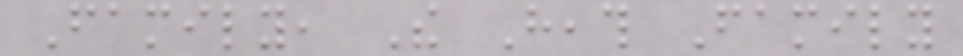Family, The Heath Family
